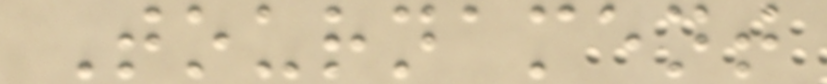Tournament
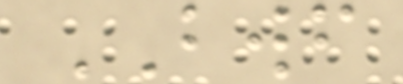BWF
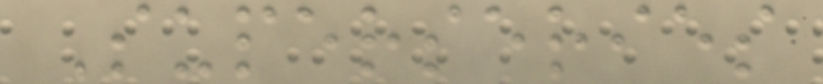Superseries
